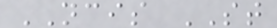NCIS ST
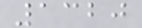1320
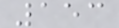153
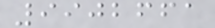9902661
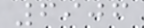6906
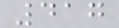417
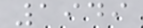1949
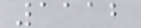1112
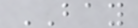BAY
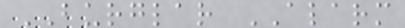BURGLAR ALARM
